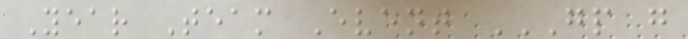Year Team Event GP G
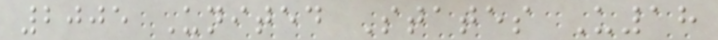2005 United States U18
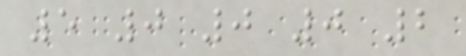5 0 0 0 2
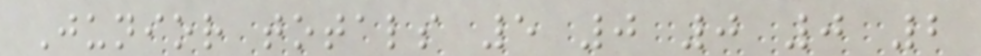Junior totals 5 0 0 0 2
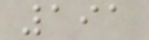191
